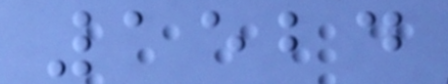1524
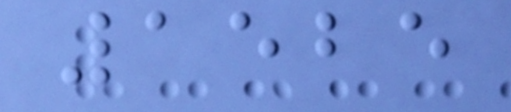1525
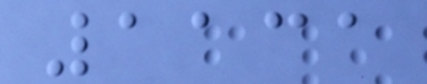1131
